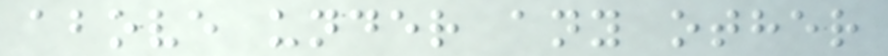above under any other
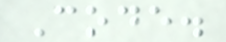Code.
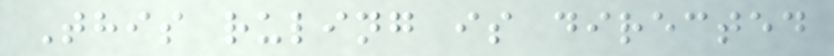This ruling is directed
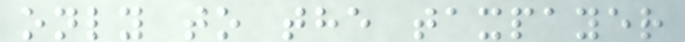only to the taxpayer
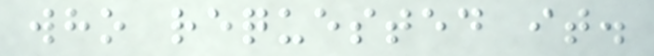who requested it.
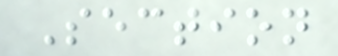Section
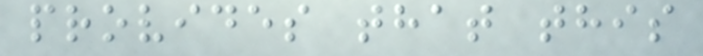provides that this
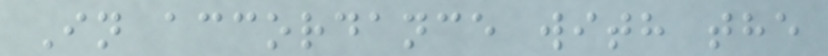In accordance with the
